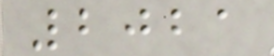2021
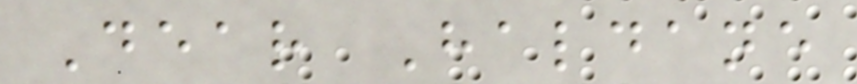Dear Haldane
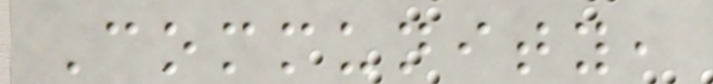Community,
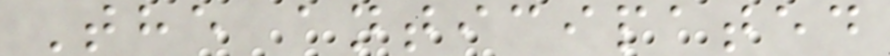The anticipated
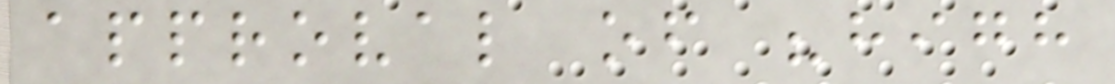approval of "high
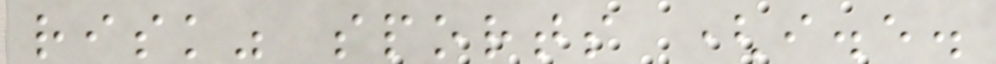risk" sports (i.e.
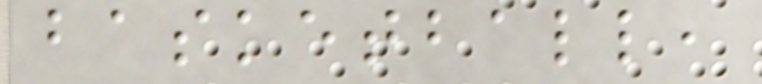basketball,
